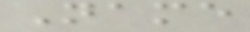Name
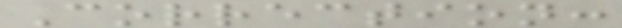Correction:
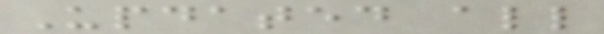Updated all
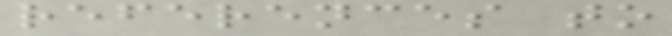references to
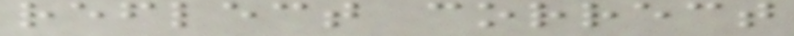reflect correct
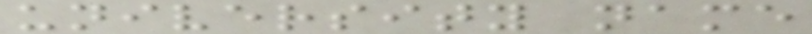university name
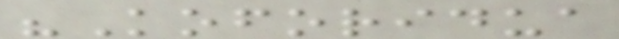"Koforidua
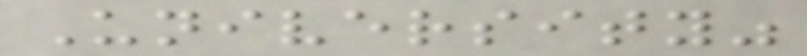University"
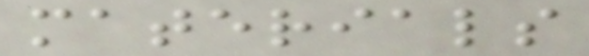materials
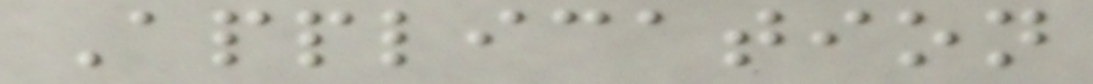Application
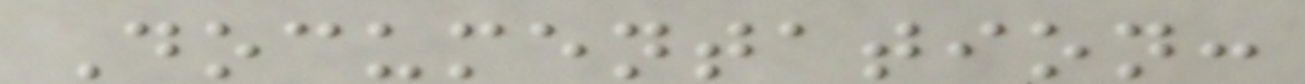Documentation:
